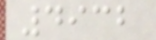4932
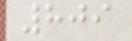809
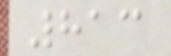813
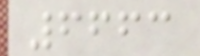6663
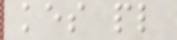kes pl
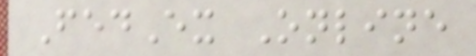FedEx Online
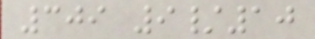309 9/10
